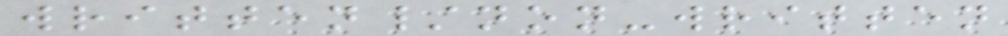written/non-written
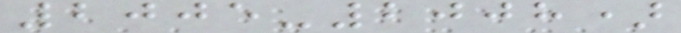2005-2008)
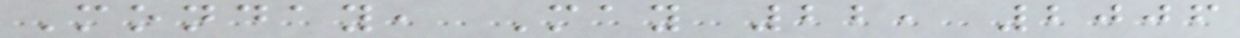Monday, May 22, 2006
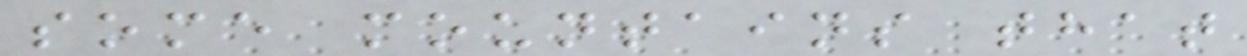some mountains that
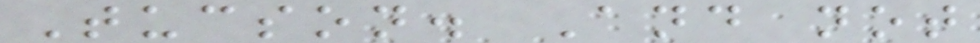Tucson. And not
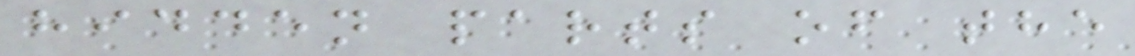hidden parts of the
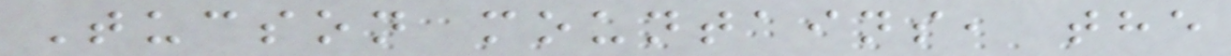Tucson mountains, the
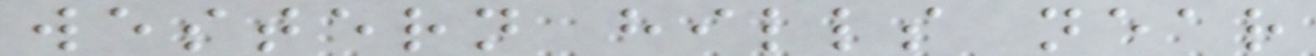western hills near
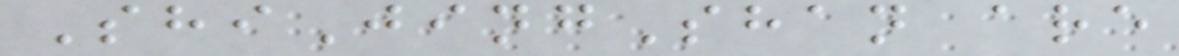ShiJingShan are
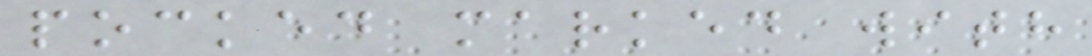pocked marked with
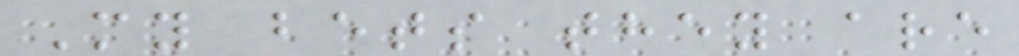My bets they are
